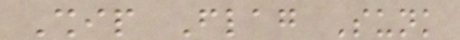Ship Flag Sunk
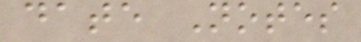date Notes
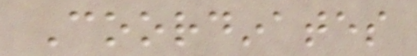Coordinates
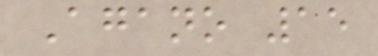Agano 15
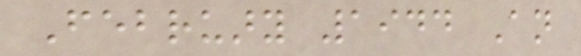February 1944 An
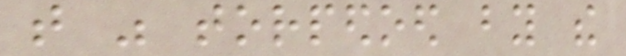that was torpedoed by the
